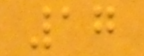17
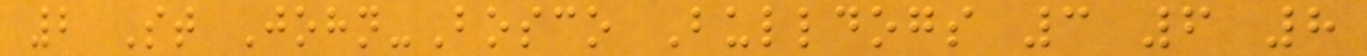2 St John-Bosco Bulldogs 3 6 8
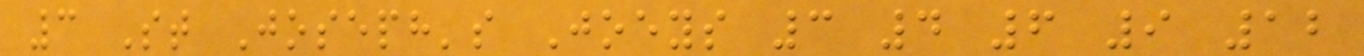3 St Joseph's Joeys 3 4 6 9 12
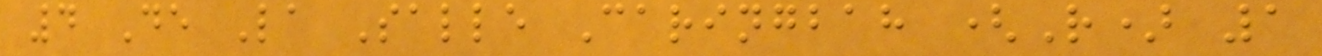4 De La Salle Caringbah (R) 1
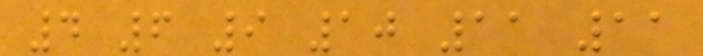4 6 9 10 11 11
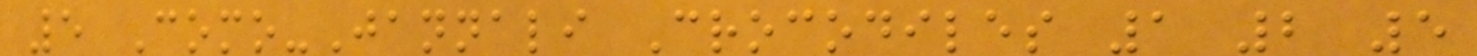5 Como-Jannali Crocodiles 1 2 5
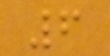6
